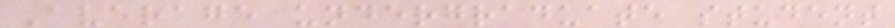Average undergraduate student
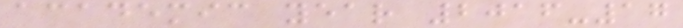academic year 2016-17
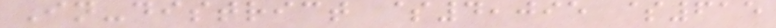In-district $4,095 $615
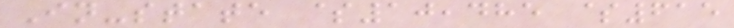In-state $10,485 $615
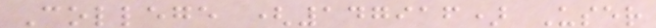College (147916) User
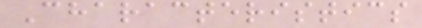Characteristics
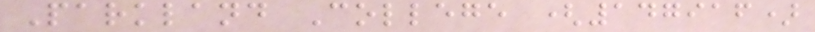Parkland College (147916)
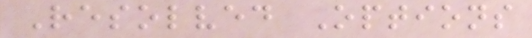Resolved Options
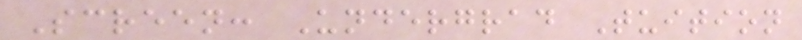Screen: Undergrad Tuition
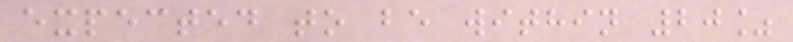expected to be within 20%
